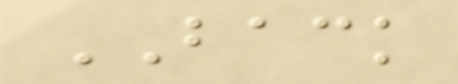BACK
